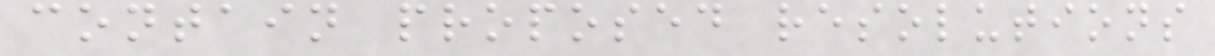contain proposed resolutions
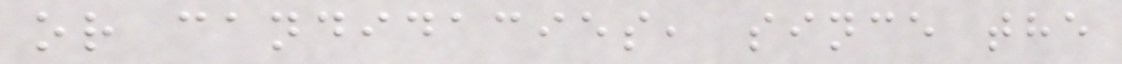or candidacies, since the
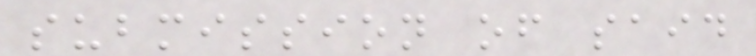submission of said
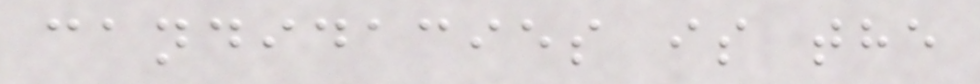candidacies is the
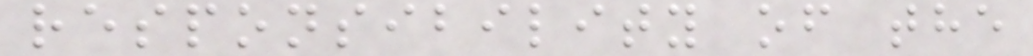responsibility of the
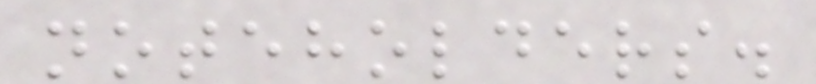noteholders.
